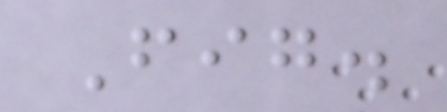Fig.
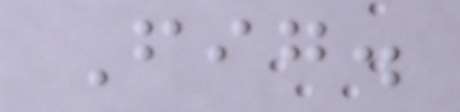Fig.
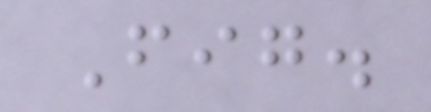Fig.
